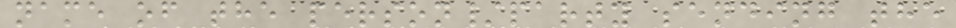name of the person/party sending the
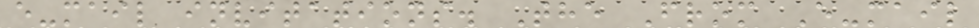e-mail invitations. The From E-mail
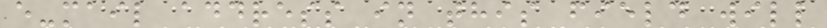e-mail address in this field will
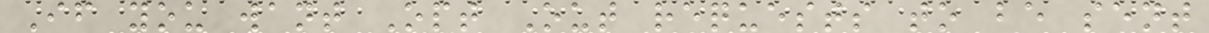If you want Opt Out requests to be sent
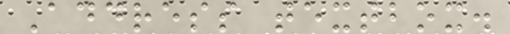Address textbox.
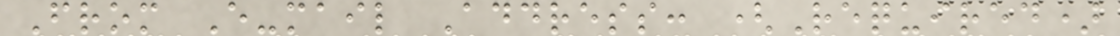From E-mail Address: (Required)
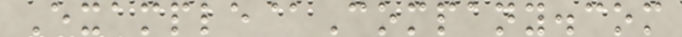Example@Company.com
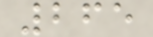265
